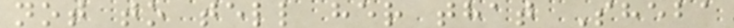not to tell her that Sheba
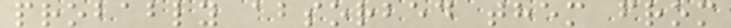probably absorbed them from
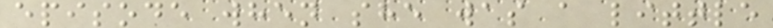episode when she was a little
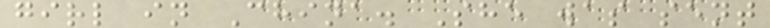girl in China. She was sent
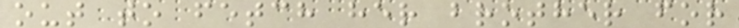out to fetch her brother for
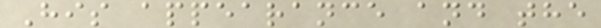His appearance and the
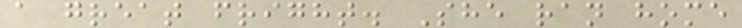a great fright. She ran home
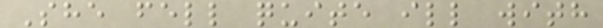She fell quite ill with
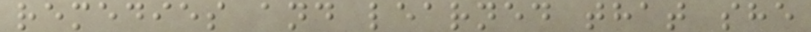remedies and learned that she
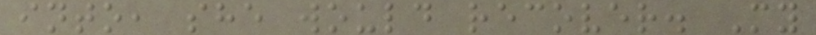into, she would recover. My
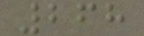268
